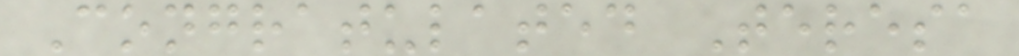Congratulated Teresa
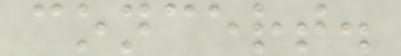concert.
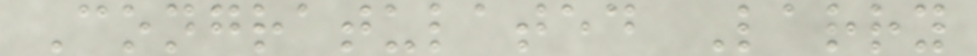Congratulated Larry
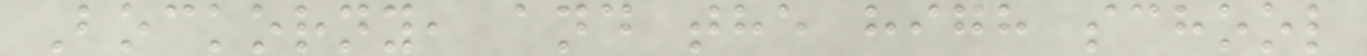Bockorny, and the high school
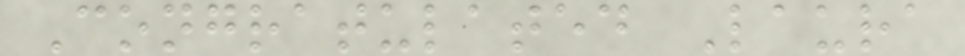Congratulated Laura
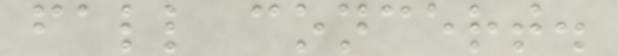fall concert.
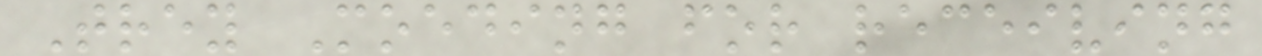Trey Moeding for receiving
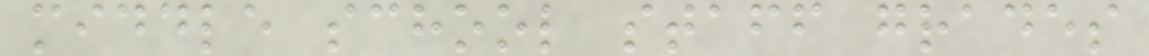middle school staff grades
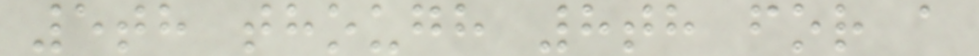5th though 8th for a
